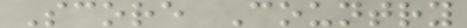Score Country
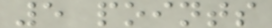5 points
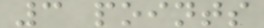3 points
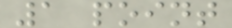1 point
